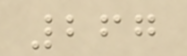267
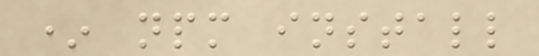* npm install
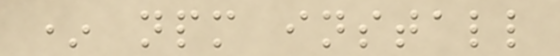* npm install
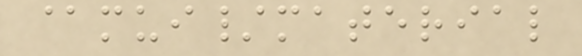@mui/material
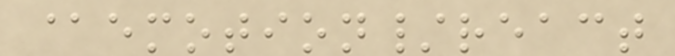@emotion/react
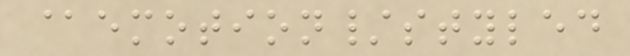@emotion/styled
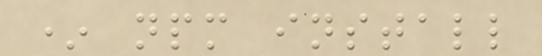* npm install
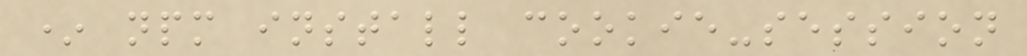* npm install cookie-session
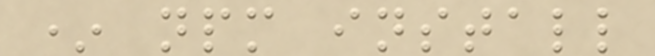* npm install
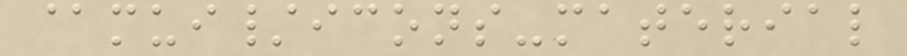@mui/icons-material
